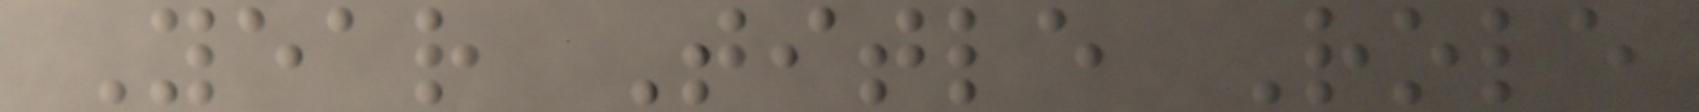Year Title Role
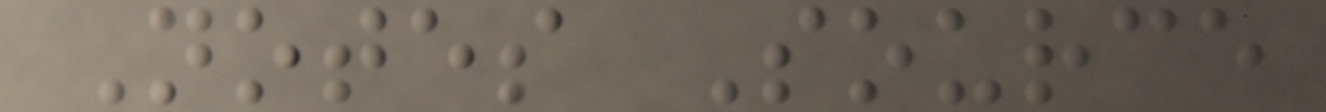Notes Source
